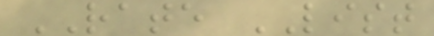RATE LIST
